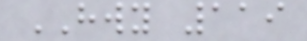HWY 119
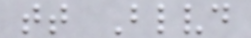tt Blvd
